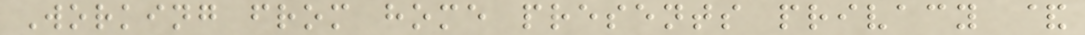Working from home presents privacy &
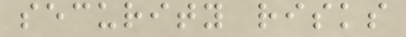security risks
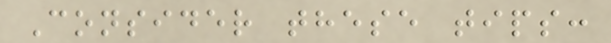Consider these tips:
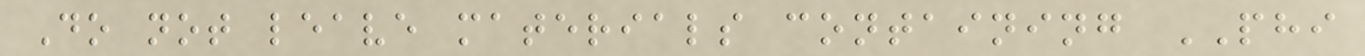Do not leave materials containing PHI
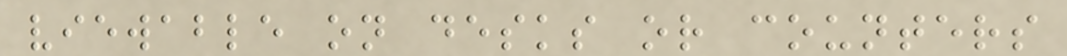viewable on desks or counters
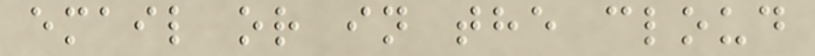email or in the cloud
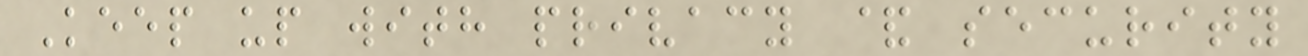Keep up with privacy & security
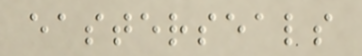easterseals
